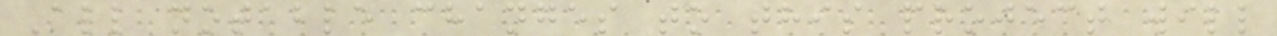All notable changes to this project will
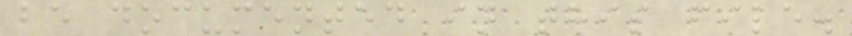be documented in this file.
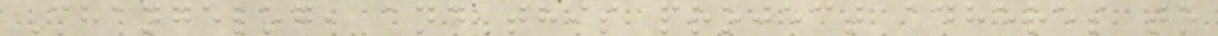Changelog, and this project adheres to
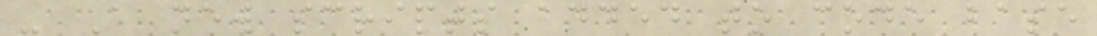- A new scripts added to code base
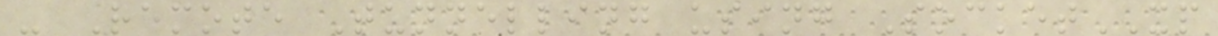- Remote Tunnelling using SocketXP
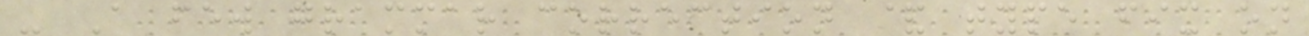- A few grammar correction & type fix on
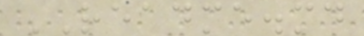README.md
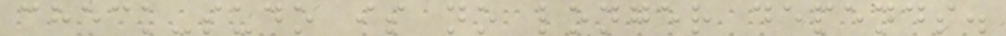check-sudo is no longer depends.
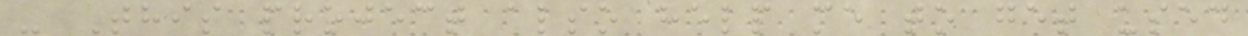- This project also help me to get used
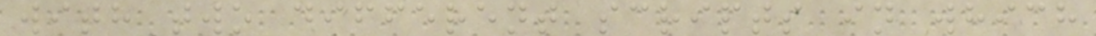with two different scripts in which
